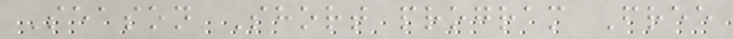Season Short program Free
